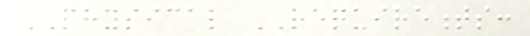PHYSICAL REQUIREMENTS:
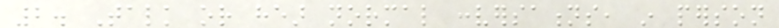2. Talk or hear normal conversations, in person
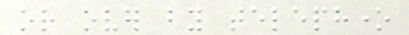or over by telephone
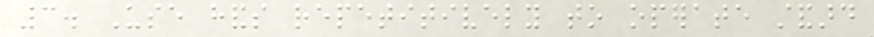3. Use hands repetitively to operate standard
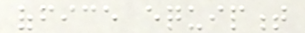office equipment
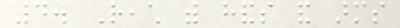4. Reach with hands and arms
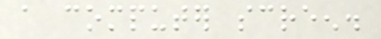a computer screen.
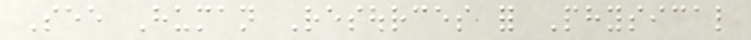See Human Resources for Physical
